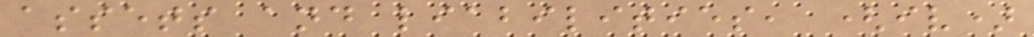assets and liabilities, (iv)
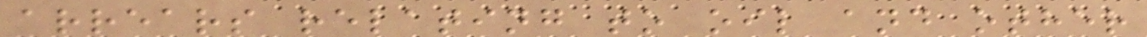arrears relating to oil and other
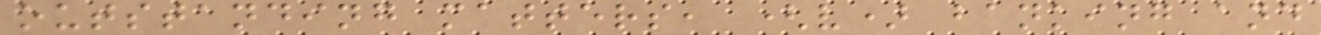outstanding matters, (v) banking and
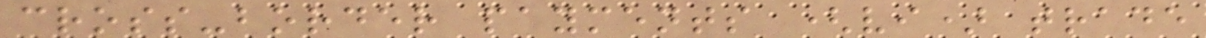cross-border payments (vi) trade
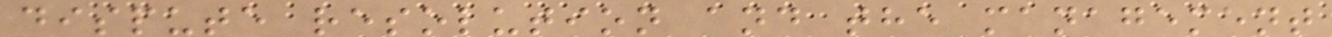dispute resolution and the management
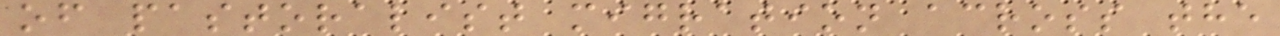of pastoralist migration across the
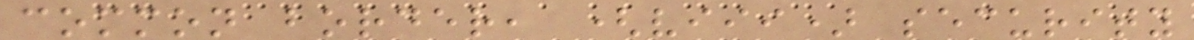common border, (viii) security
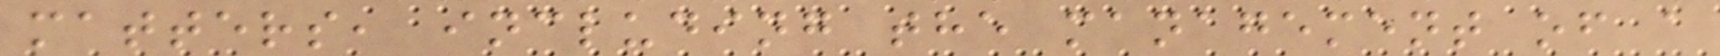matters, including the management of a
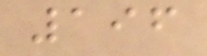196
